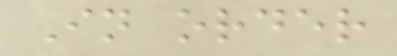In order
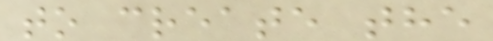to create the
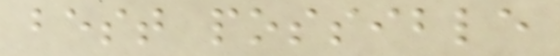best possible
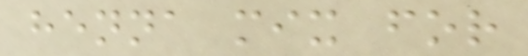henna mix for
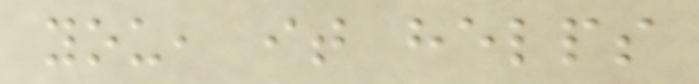you, it helps
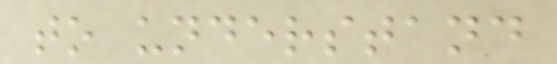to understand
